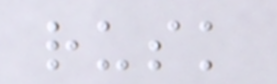rusk
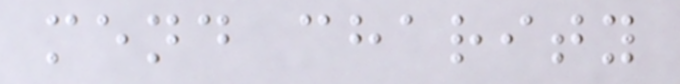mend charity
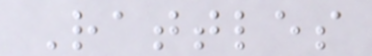Rattles
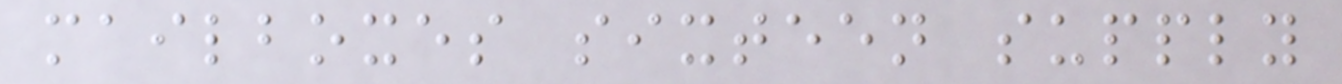mailboxes sixteen supply
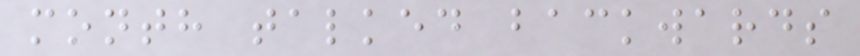month talked backwards
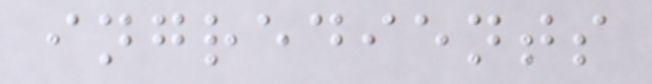ingredients
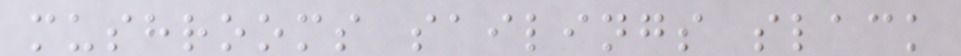mushrooms sailings slack
